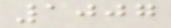1007
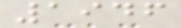1946
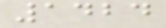1424
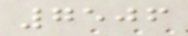7506
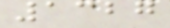1327
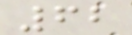62
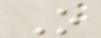O
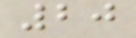20
